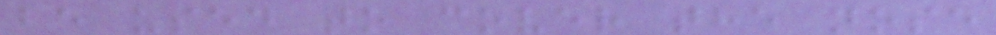be used to cover the nose
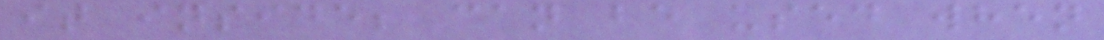it inside; can be used when
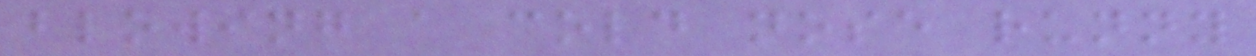blowing a cold nose runny
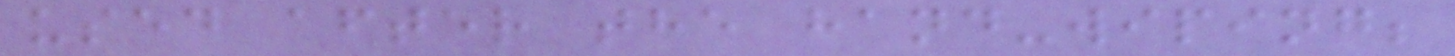used after the hand-wiping;
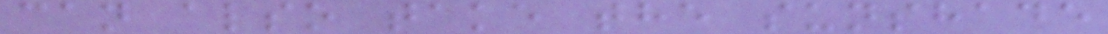can also take the sunshade
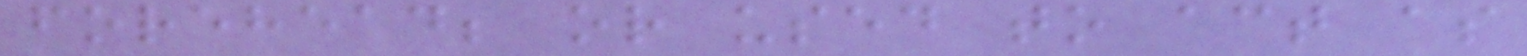forehead; or used to act as
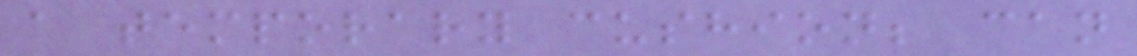a temporary cushion; can
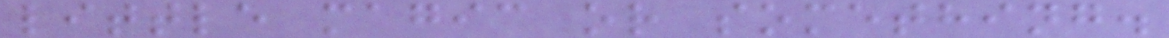little magic or something.
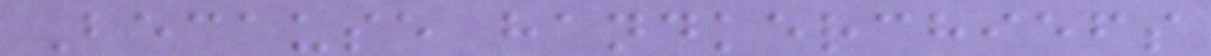Because handkerchiefs
